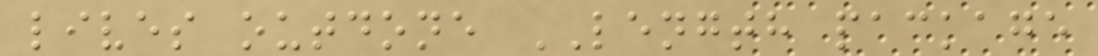lives outdone LENGTH package
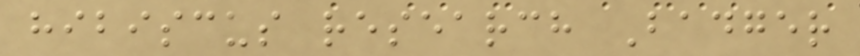hibiscus research Badger
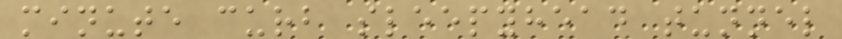minute curb sleepyhead tunnel
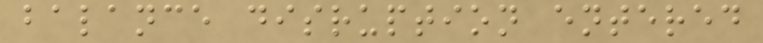balance disruption entered
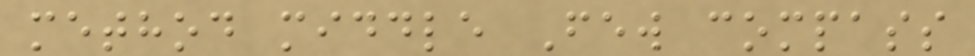method middle Few compass
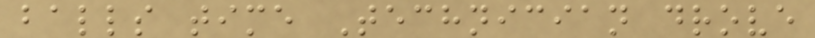balls time Technician drove
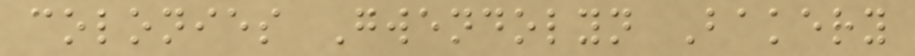colonies Gwendolyn Bakery
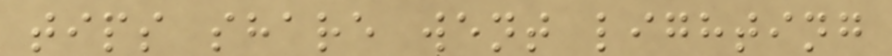tips share went lighting
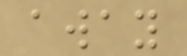away
